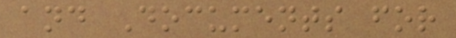and Documents for
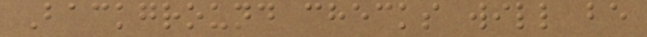Background checks will be
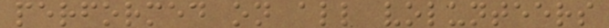performed on all volunteers
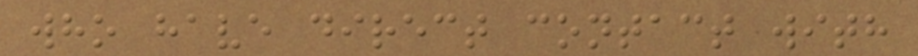who have direct contact with
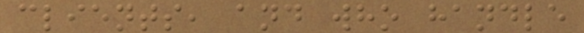clients, and who handle
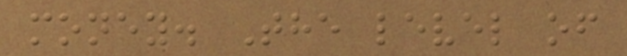money. The level of
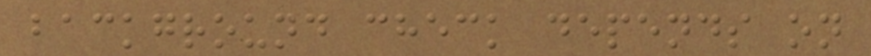background check depends on
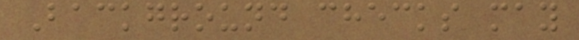Background checks may
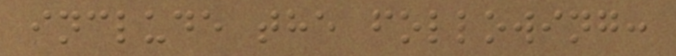include the following:
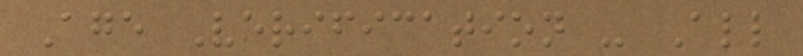Age Verification - All
